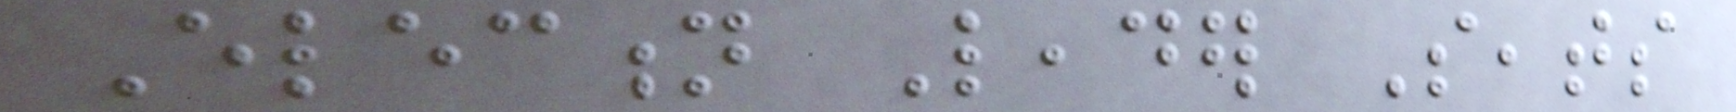Election Leader Seats
